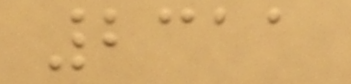2311
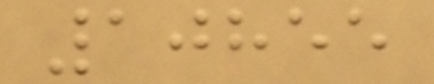10855
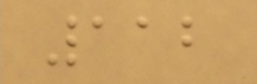112
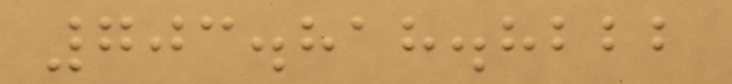703.818.8222
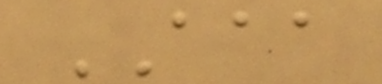AAA
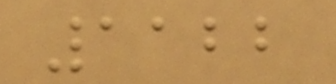1122
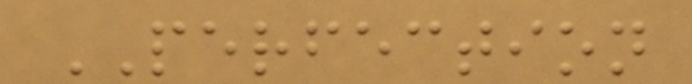PERFECTION
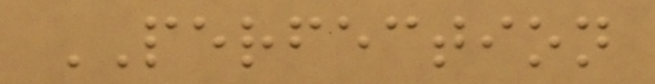PERFECTION
